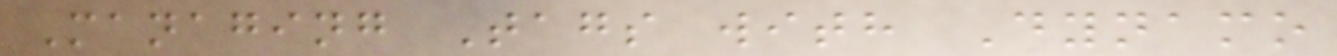Managing Tags with Dynamo
